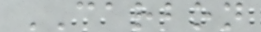CARBON
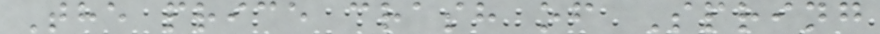The price crash of Spring
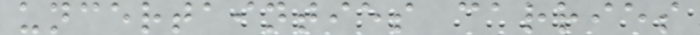uncertainties carries
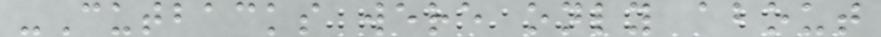-Cutbacks were only about
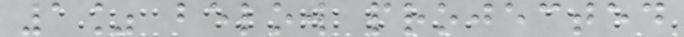1% below projected
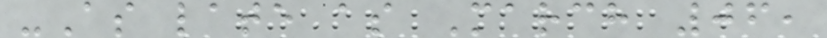-As late as March 06,
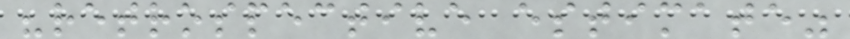"retrospective estimate"
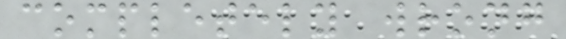completely wrong
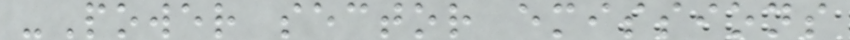-Power sector emissions
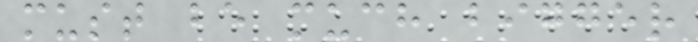must be much bigger
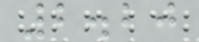2.20
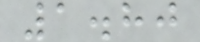1.80
